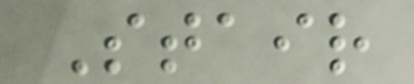Stair
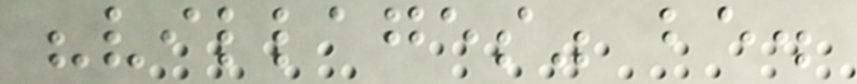"villages" be.
